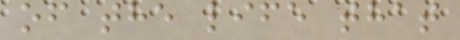of the life that
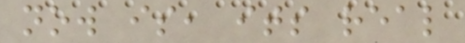now is, its real
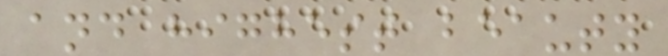and highest beauty
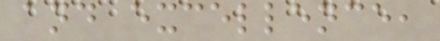and excellence,
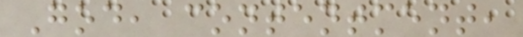God, contentment,
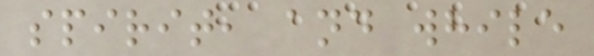spirit, and while
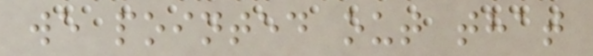we pointed out that
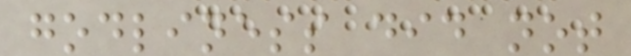godliness did not
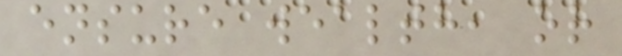ensure wealth, or
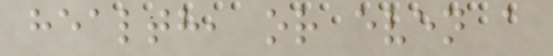health, or even a
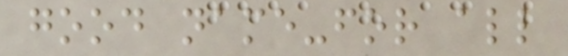good name-for all
